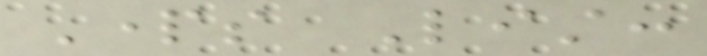Parts List:
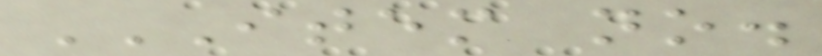ITEM NO.
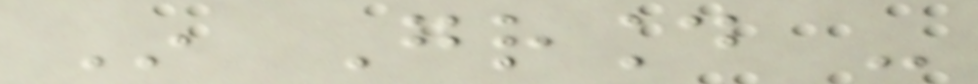In Ground -
